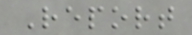Report
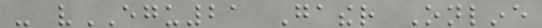- vEGU21 Gather Online
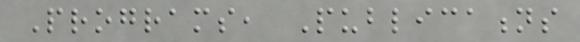Programs, Publications
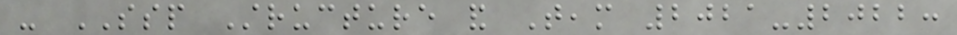- SSP Structure and Team 2021-2022:
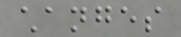changes
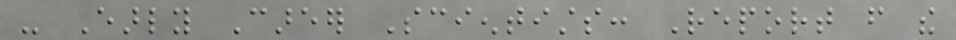- Early Career Scientists: Report from the
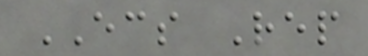ECS Rep
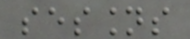sessions
